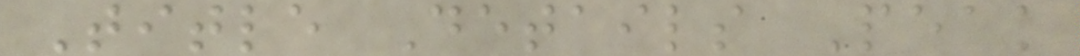Title Details Peak
